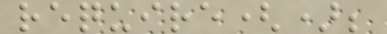require();
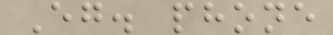Eg. phone
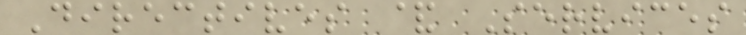Directives & Services
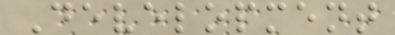Development
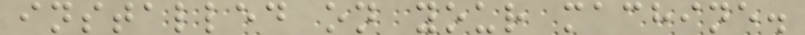installed on your machine.
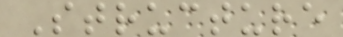Structure
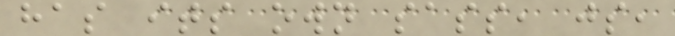has its own sass, js,
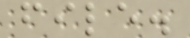file.
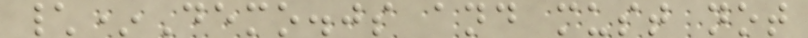\*Demo.js and must not
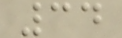34
